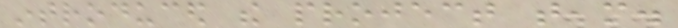introduced the project team.
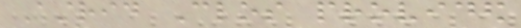Astrid Clos provided
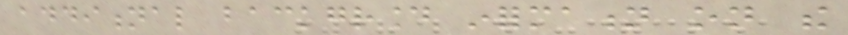additional background information on the
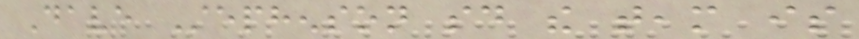Dave Stephenson said the team is
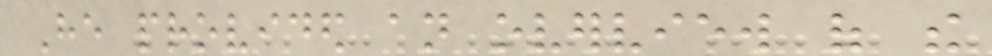He provided an overview of the
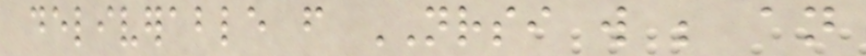deliverable from NRSI will be an
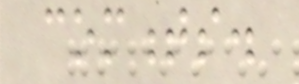comments.
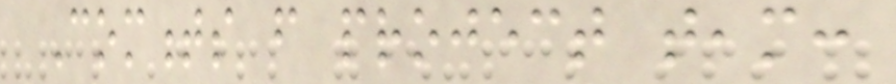Comments from project team:
